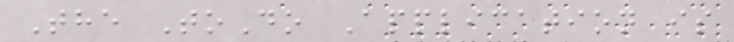The ToDo Application is
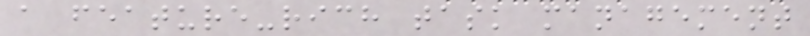a feature-rich task management
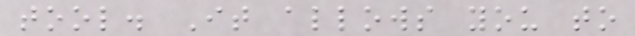tool. It allows you to
